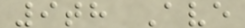9th Ave
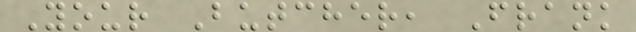Your Butcher, Frank
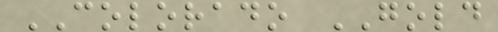COLORADO GOLD
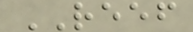REEF
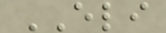ELI
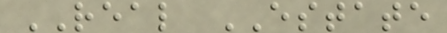REAL ESTATE
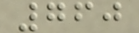760
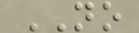NO
